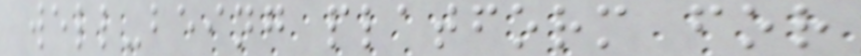well-being platform for
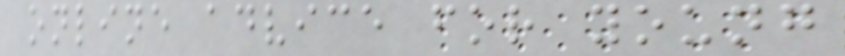online advice for young
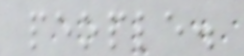people.
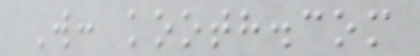W: kooth.com
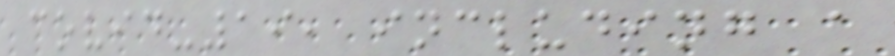covid-19, including a
